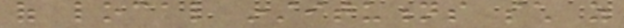of local institutions such as
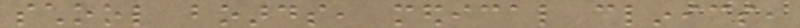school boards, medical clinics,
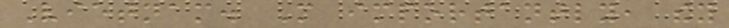Vietnam. More importantly, they
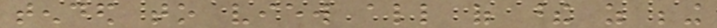tended to view all of these as being
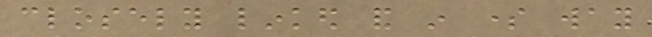closely linked and in some way
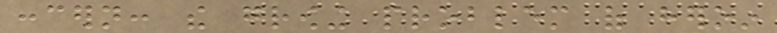concern: the growing problem of heroin
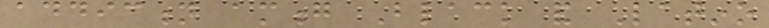addiction among Black and Latino
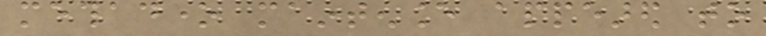methadone maintenance appeared to
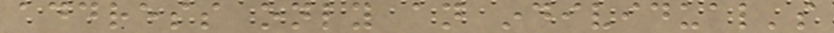address only an individual's
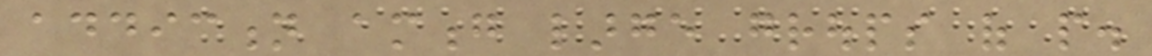addiction among large groups of people.
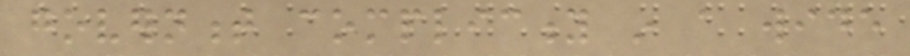government complicity in a wide
